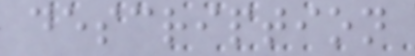description
